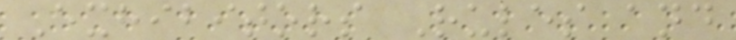Exhibitors Rules and
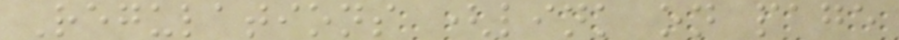Regulations (link on page
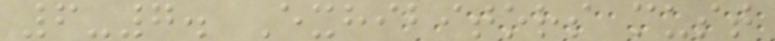6-7. Exhibitors must
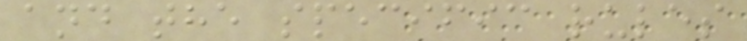and the specific rules
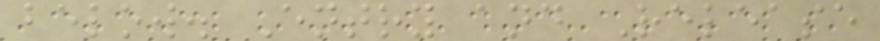below. Entry and Release
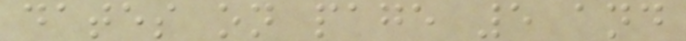dates on page 5 and
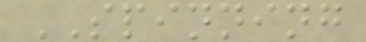SPINNING
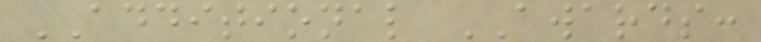ADDITIONAL AWARDS:
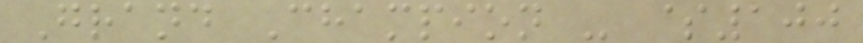Grand Champion - $100
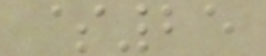$25
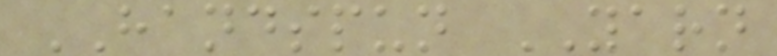HANDSPUN YARN
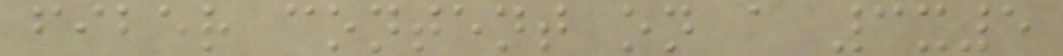fiber content on a 3x5
